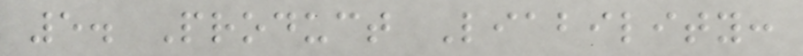5. Product Liability:
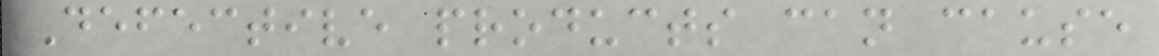Defective products can cause
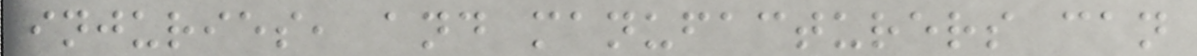injuries, and manufacturers can
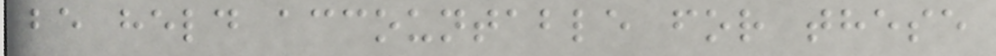be held accountable for these
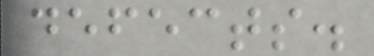defects.
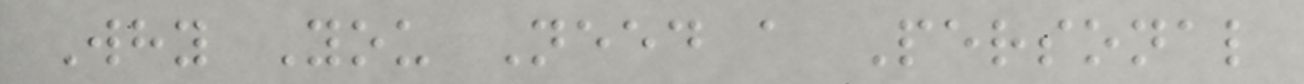Why You Need a Personal
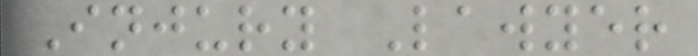Injury Lawyer
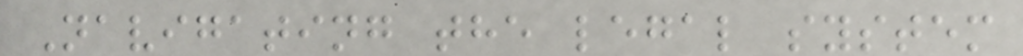Navigating the legal system
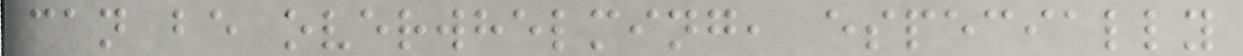can be overwhelming, especially
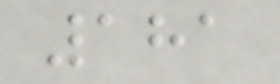181
